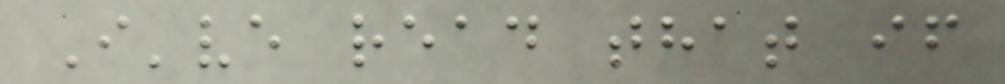I've read that if
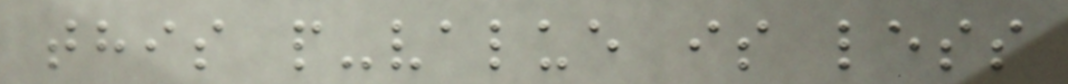this p-value is less
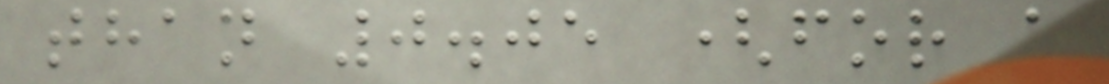than 0.05 (for a
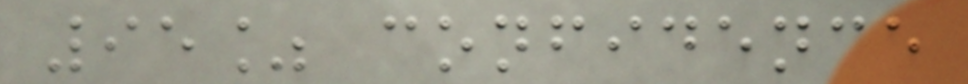95% confidence
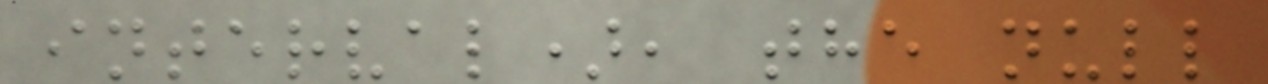interval), the null
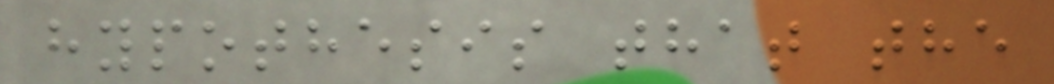hypothesis that the
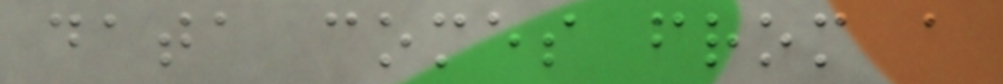data comes from a
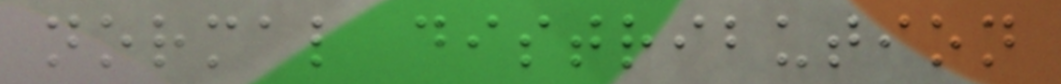normal distribution
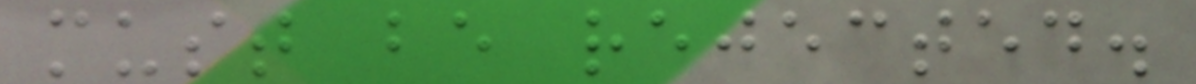must be rejected.
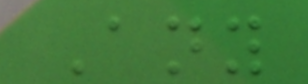Any
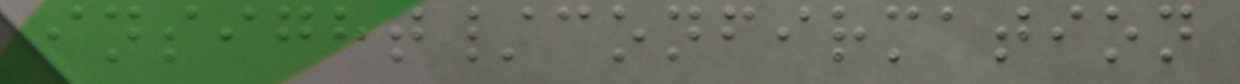insight/confirmation
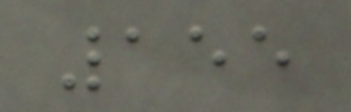155
